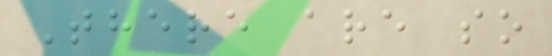There are so
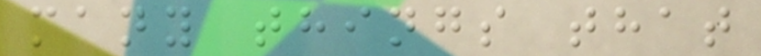many things that
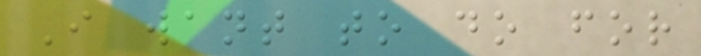I want to do for
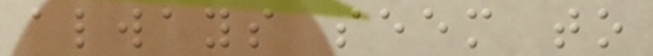always seem to
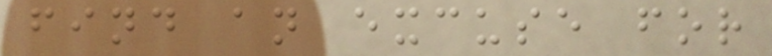find an excuse for
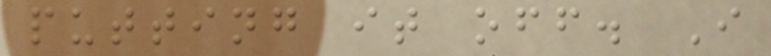putting it off. I
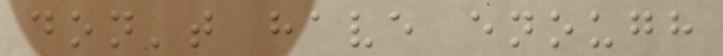don't have enough
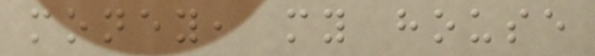money, my house
